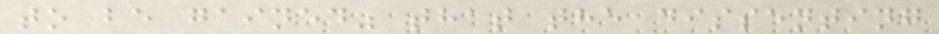to be gained" that the dissenting
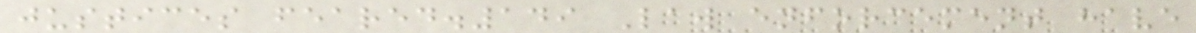justices feared.149 Law enforcement have
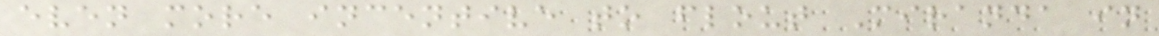even more incentive to flout Miranda in
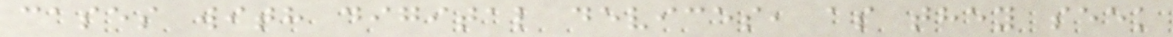cases with digital devices, as they seek
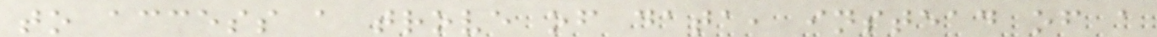to access a trove of data, instead of a
